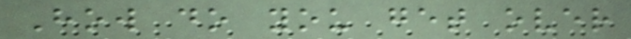How do you get over
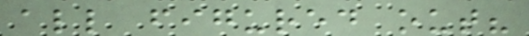all figured out?
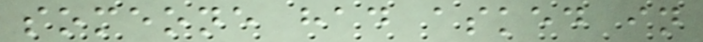someone had asked in
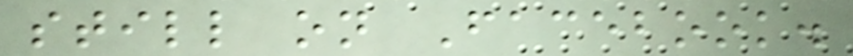still on Facebook.
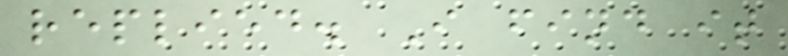replied. I find it
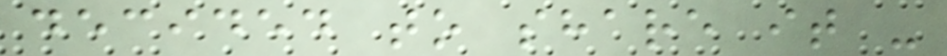decided to share it -
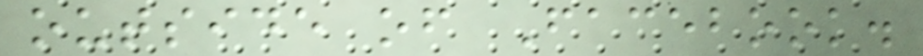outside of Facebook.
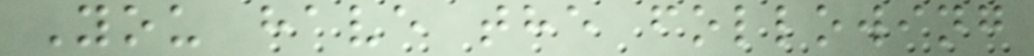You have the following
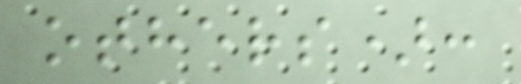others):
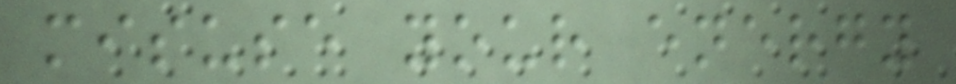misuse your energy
